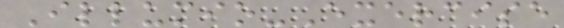Illumio-Exercise
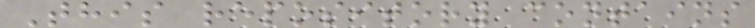This repository contains
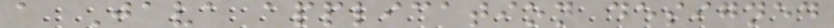a Java application designed
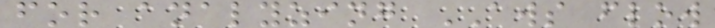for analyzing AWS flow
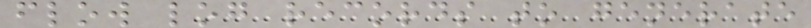flow log records to generate
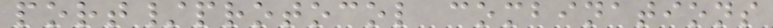port/protocol combinations
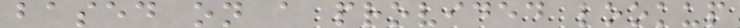based on a provided lookup
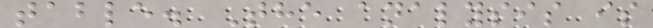table. The analysis is
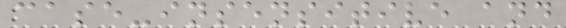case-insensitive and
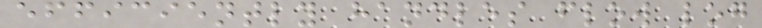efficiently handles flow log
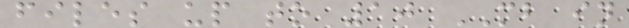files up to 10 MB in
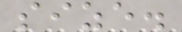size.
